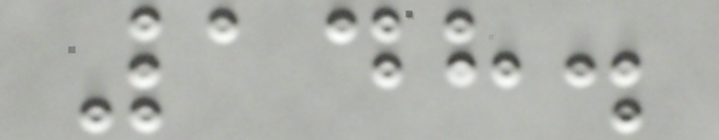148.
